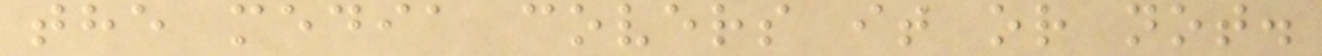the media covers it or not.
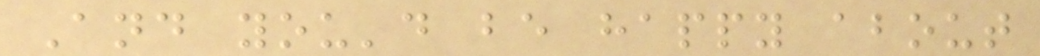And you'd be happy about
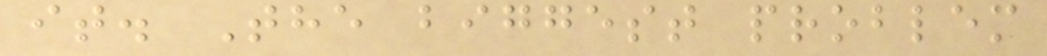it. The biggest problem
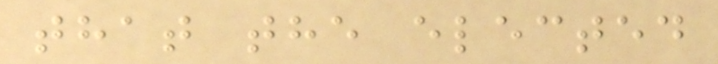that the elected
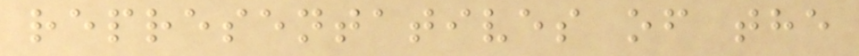representatives of the
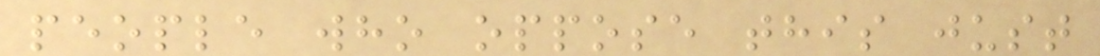people who oppose this just
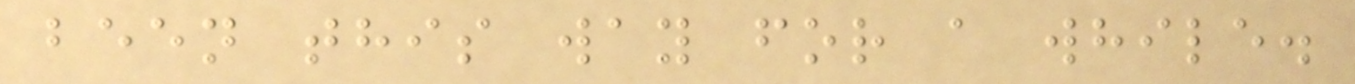been this way for a while.
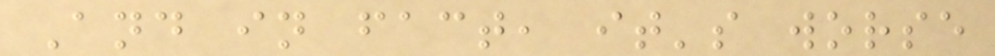And in fact, it's worse
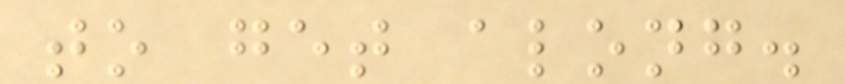to get along.
